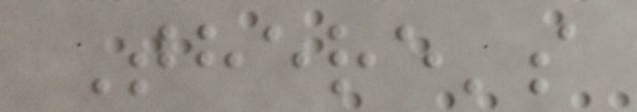There's
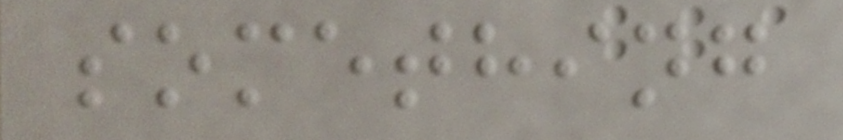something
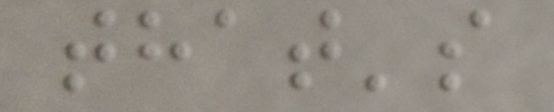that's
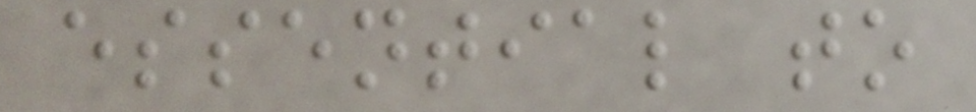essential to
